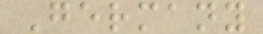Germany
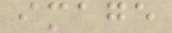image
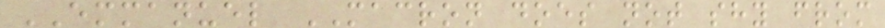EMMANUEL MACRON does not shy from
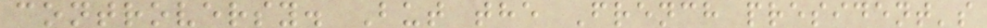controversy. But the French president's
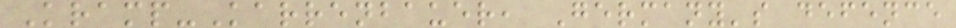Kramp-Karrenbauer, Germany's defence
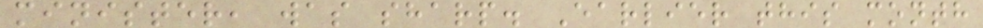minister, was sharp. Earlier this month
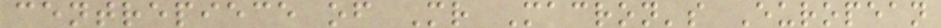centrepiece of Mr Macron's European
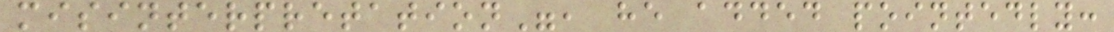misinterpretation", he added pointedly:
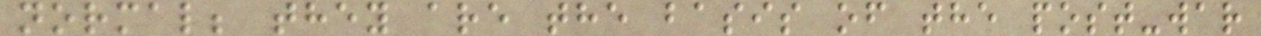normal; they are the basis of the post-war
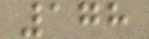178
